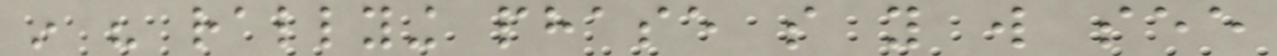in his rallying phase so you will see
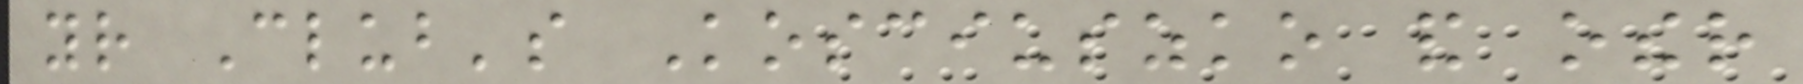your Club's Kosciuszko and other
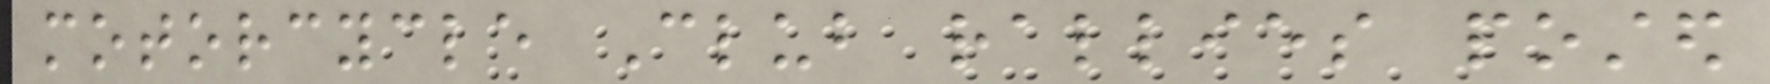motorcycle Club rallies posted
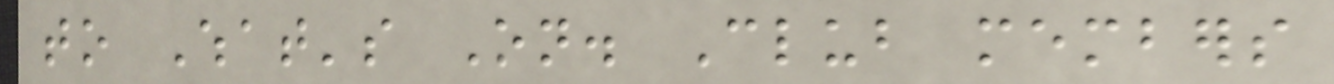to What's On. Club members
